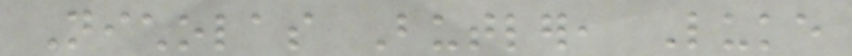Nicholas Butler, Luke
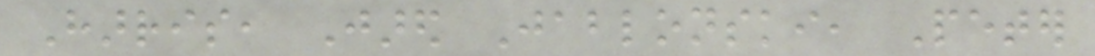Harris, Jared Jablonski, Peter
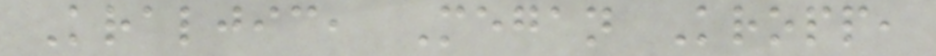Kraljic, Megan Kropp,
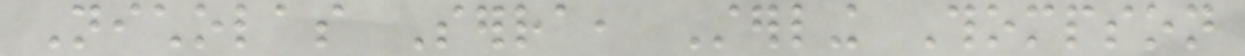Nicholas Serra, Sterling Thompson
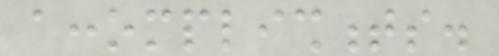accomplishments.
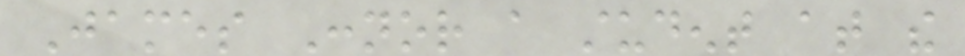James Connor a student at the
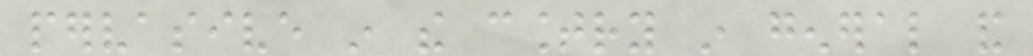pervasive in the country in general and
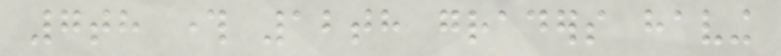7th through 12th graders having
